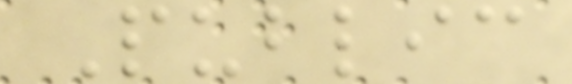Public
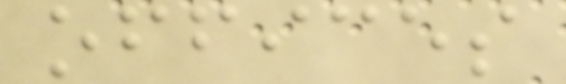offices
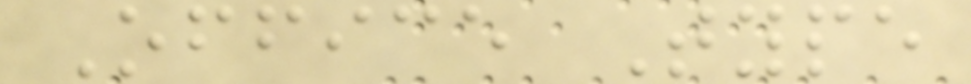Office Type
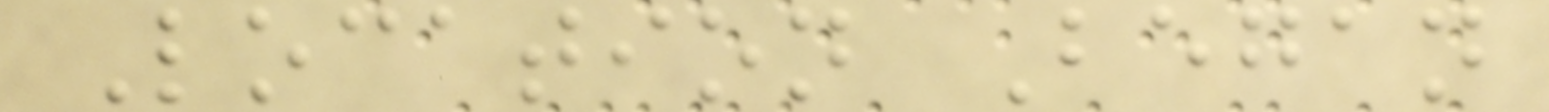Location Began
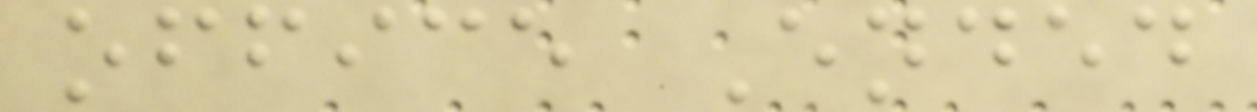office Ended
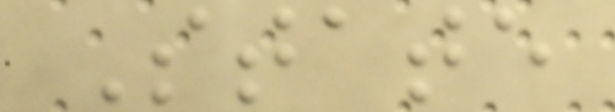State
